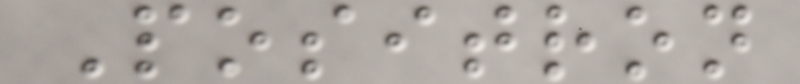Positron
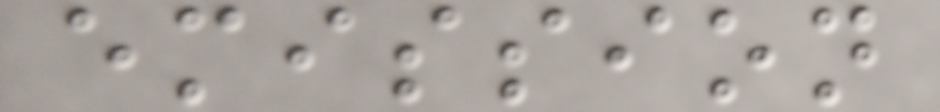emission
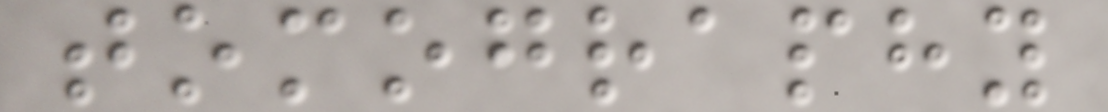tomography
